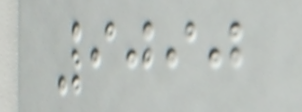9090
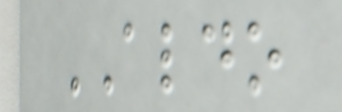ALDO
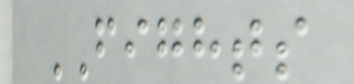FIGHTS
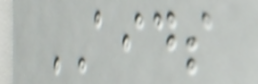AIDS
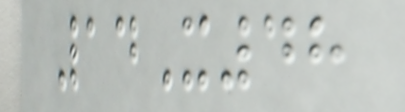14X48
